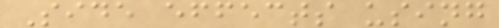Side effects using
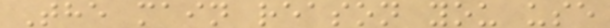The main reason you use
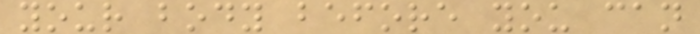your body before you can
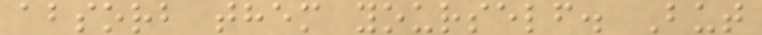absorb them yourself. But
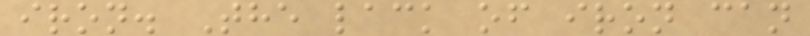iron. The lack of iron can
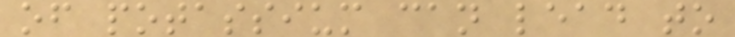of potassium can lead to
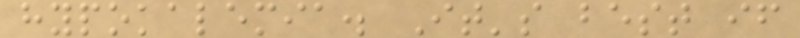hypokalemia. It's best if
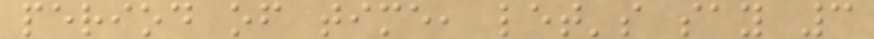period of time, let's say 3
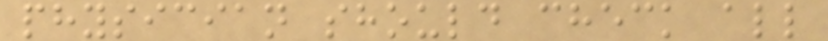physician should check all
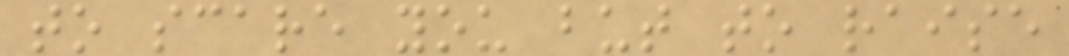to scare you but to raise
